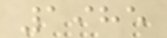1985
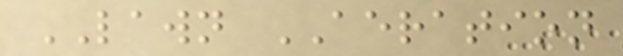LAWN AERATION
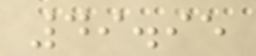49.95
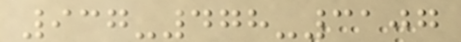937-478-3107
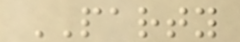PARTY
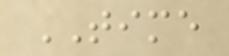TIME
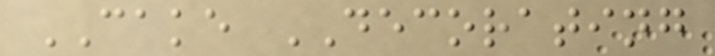CAKE DECORATING
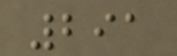291
